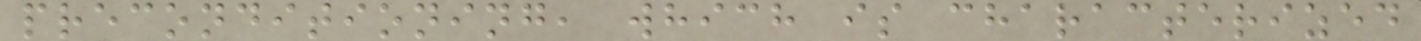preconditioning, which is characterized
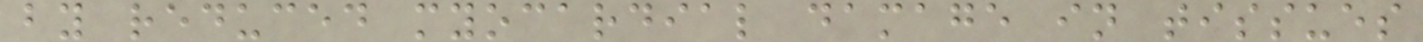by reduced myocardial damage in tissues
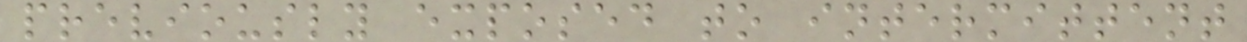previously exposed to intermittent
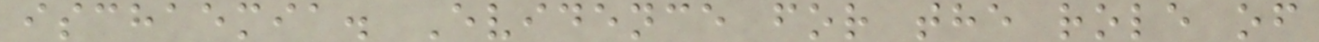ischaemia. Evidence for the role of
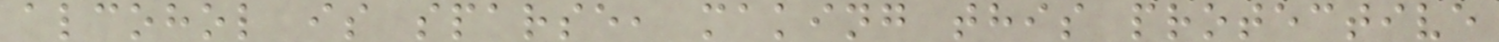alcohol is sparse, making this protective
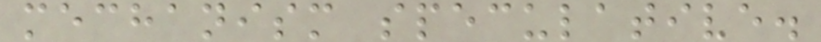mechanism speculative.
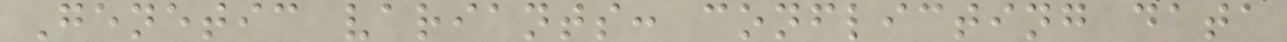Genetic variants: conflicting data
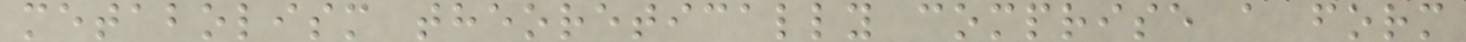metabolism theoretically comprise a form
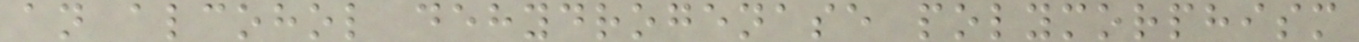an alcohol dehydrogenase polymorphism
